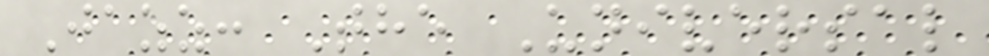Jazz: The Universal
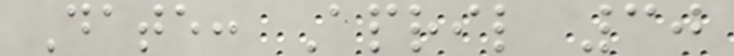Date: April 30
